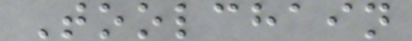Toolchain
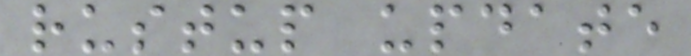rustup update
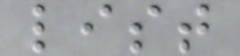list
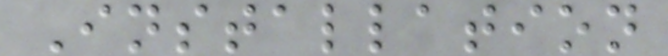Installation
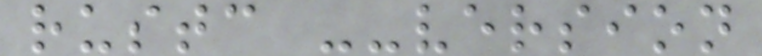rustc --version
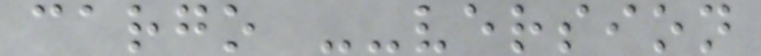cargo --version
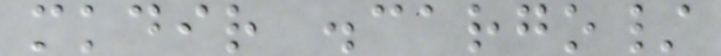mkdir .cargo/
